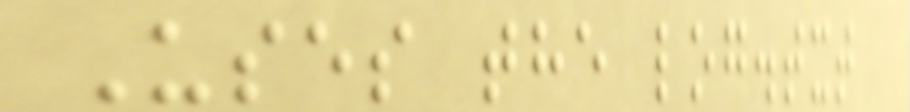Uses the log.txt
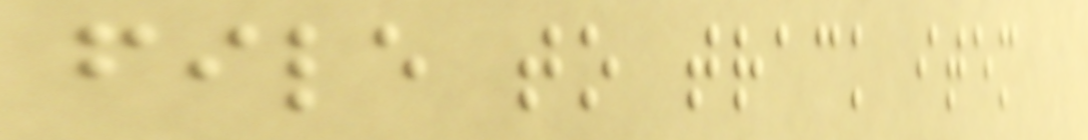file to track item
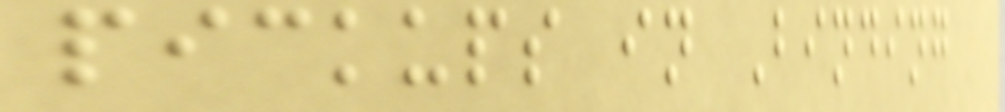pickups in Binding
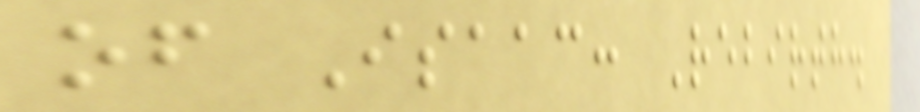of Isaac: Rebirth.
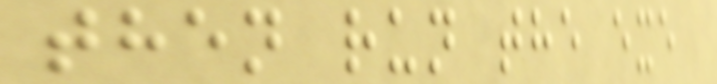then run the exe
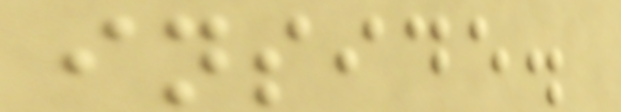inside.
